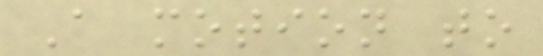A motion to
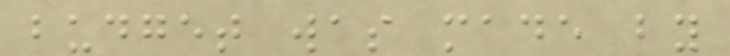budget was made by
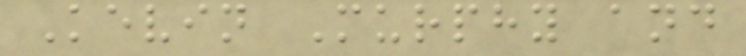Kevin Murphy and
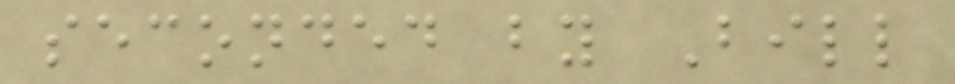seconded by Bill
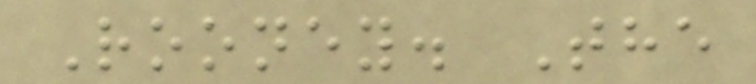Rooney. The
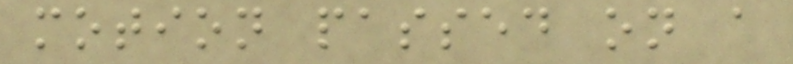motion passed on a
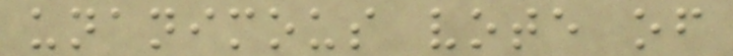unanimous vote of
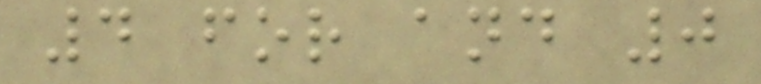4 for and 0
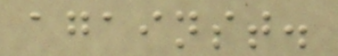against.
